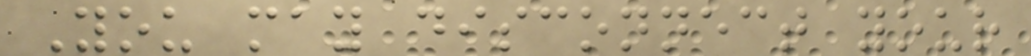You may disconnect your
